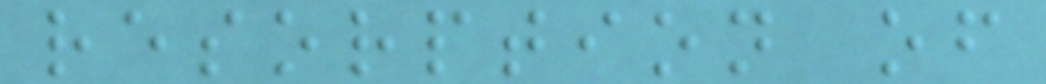resorption of
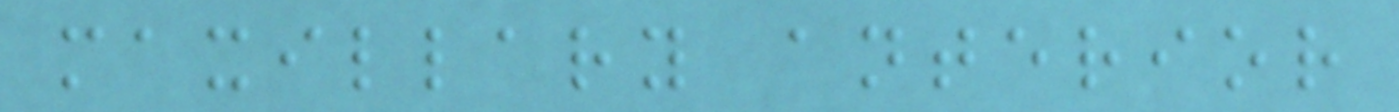maxillary anterior
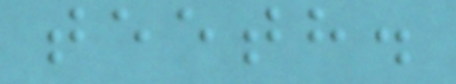teeth.
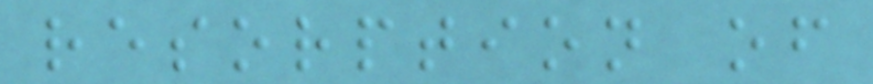resorption of
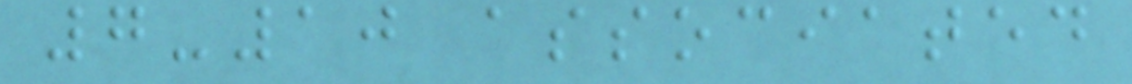7-10 associated
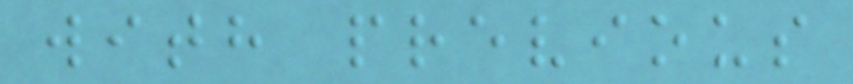with previous
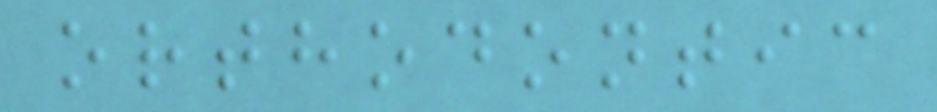orthodontic
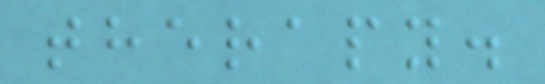therapy.
